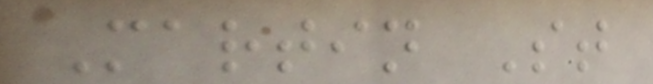Martin St
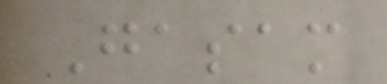Gasam
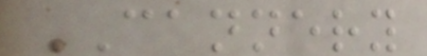CANNERY
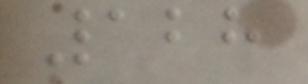128
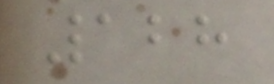128
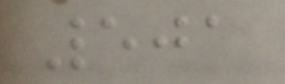501
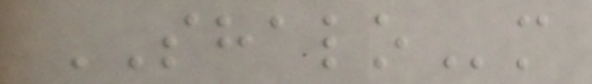SHALOm
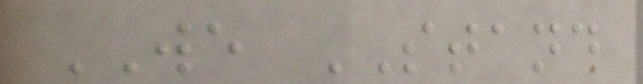WE STAND
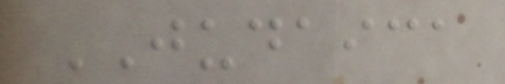JUDAICA
